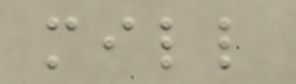mill
